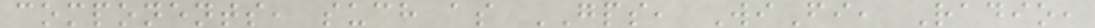components, such as GPS, WiFi, Radio,
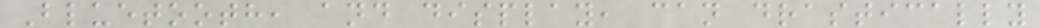Bluetooth, and display, can drastically
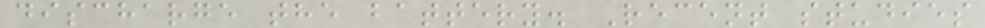discharge the battery. Recent studies
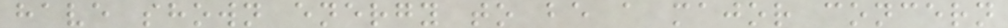have shown energy to be a major concern
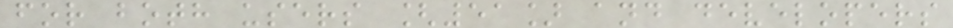for both users [51] and developers
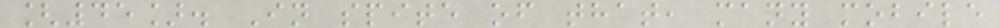[45]. In spite of that, many mobile
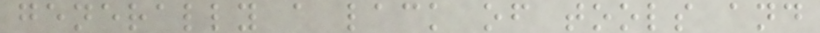generally a lack of tools and
